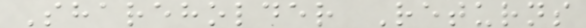Shareholder Returns
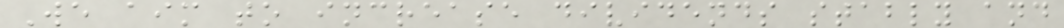We aim to increase dividends stably and
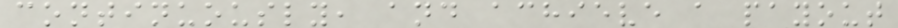continuously, and achieve a payout
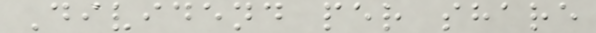Dividend per share
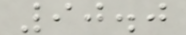90.0
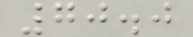70.0
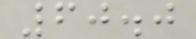60.0
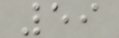59
